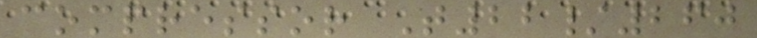compressor T22/260
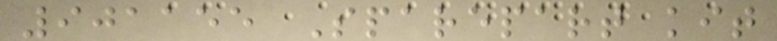901155 Sparepart kit
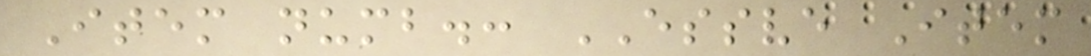Item numb.: ESSVE Item
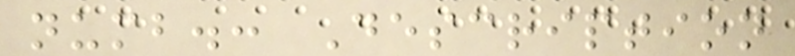numb.: Description
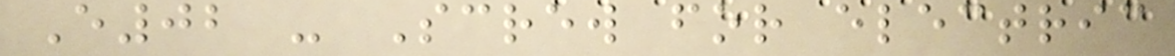E02 - Screw for electric
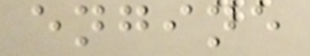engine
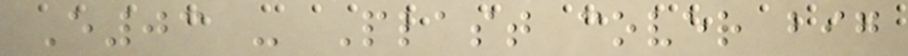E03 - Plast cover big
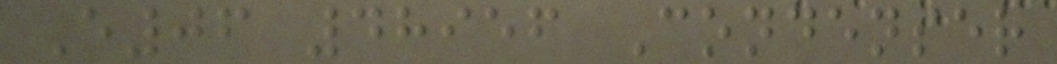E06 48956 Condenser
